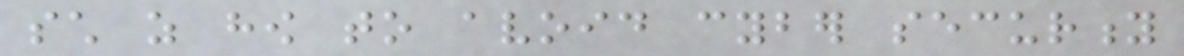such as how to avoid cyber security
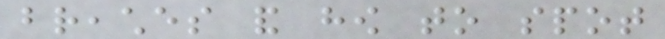breaches and how to spot
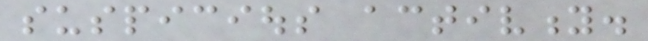suspicious activity.
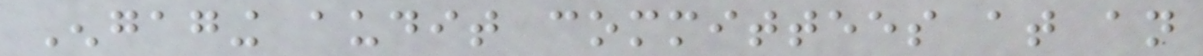Engaging audit committees at an
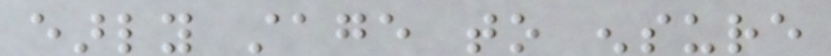early stage to ensure
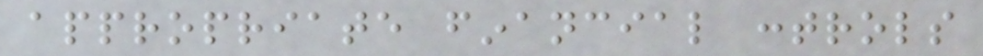appropriate financial controls
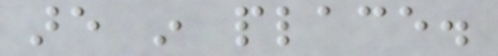are in place.
